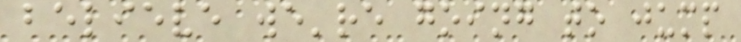believe we're going to jump
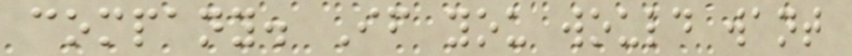company. If you would want
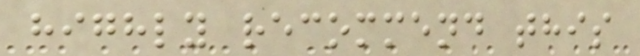highly recommend this
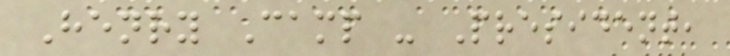Henry Camp - President,
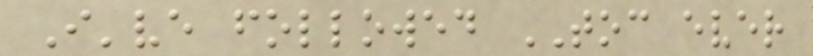I've followed TOC ever
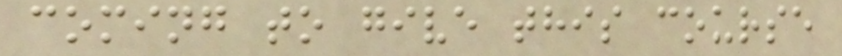coming to give this course
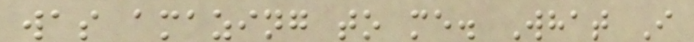was amazing to me. What I
